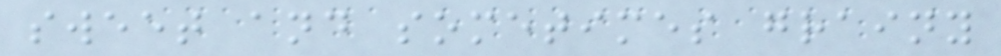sweet and sometimes grainy
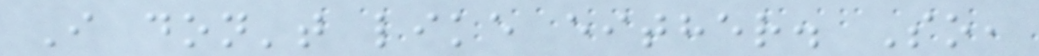I don't like either. So,
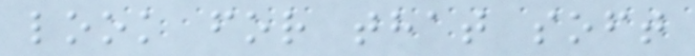look for that soft
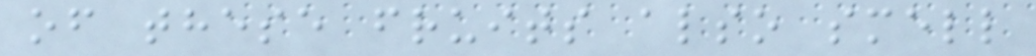of these fruits also smell
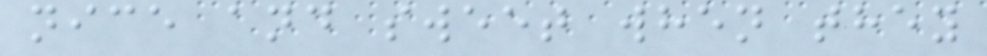nice and sweet when they
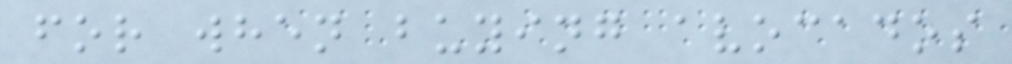for when buying avocados
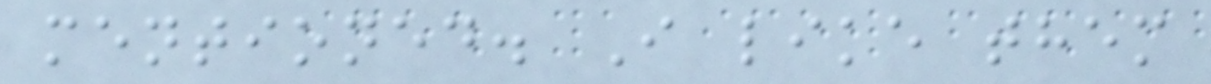mentioned. I like them
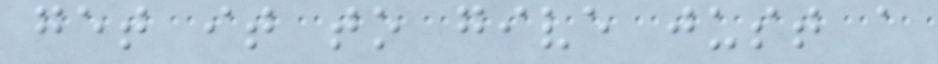get it to give just a
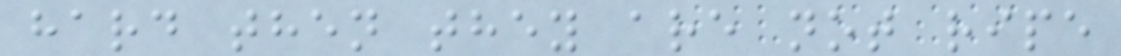hard then they are not ripe
